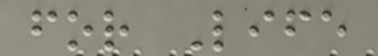for Life
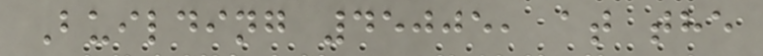Building 45005, at the
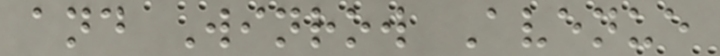and Winrow Avenue
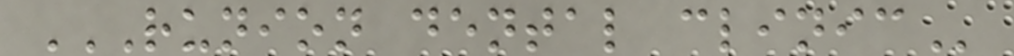RUNION DENTAL CLINIC
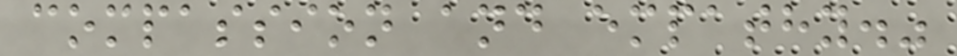compassion and empathy."
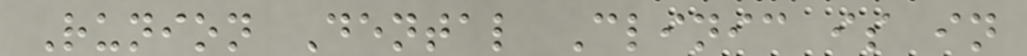Runion Dental Clinic is in
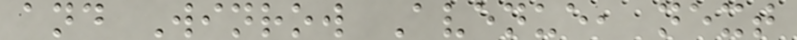and Winrow Avenue, next
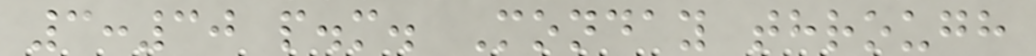3:30 p.m. Monday through
